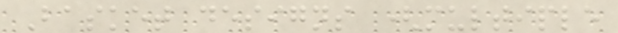Basket designs (multiple
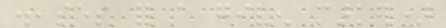diseases for a given marker)
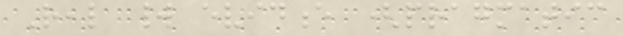Real world evidence (pragmatic
